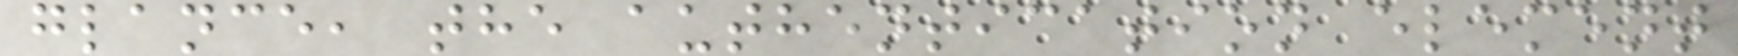glance, the authentication element
